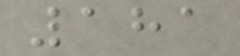181
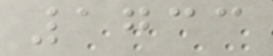1733
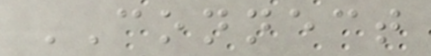CONNECT
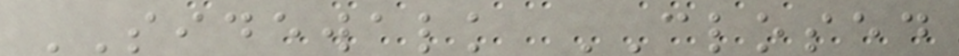SIDEWALK CLOSED
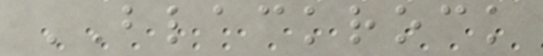BLACKROCK
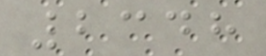2348
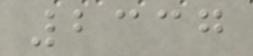2337
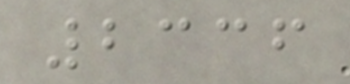2336
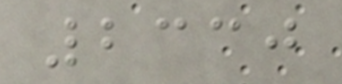2330
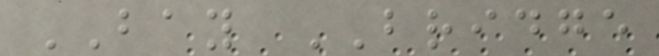BAY BRIDGE
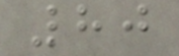80
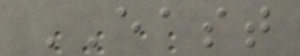EAST
